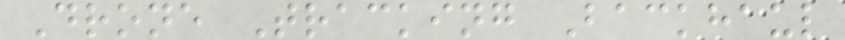Drone Tracking Backhaul
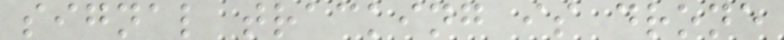signal tracking is drone
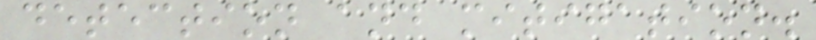detection and mitigation.
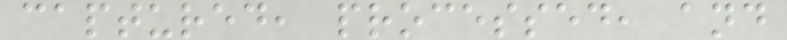captured, processed, and
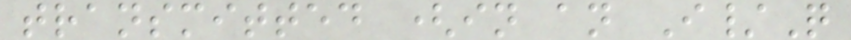transmitted (in an I/Q
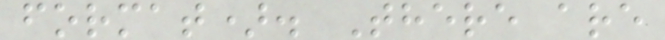format). There are
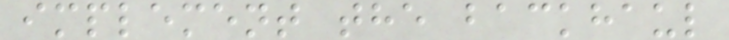implement the backhaul
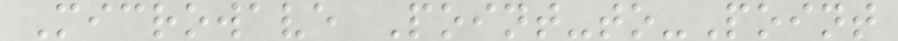Microwave Point-to-Point
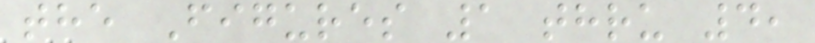the Figures 1 thru 4,
